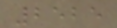2525
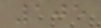105
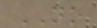NO
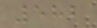582
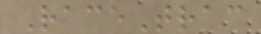RaceTrac
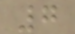7
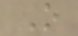O
